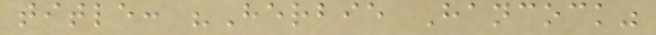title: "Herbie Hancock"
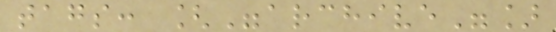tags: ["archive"]
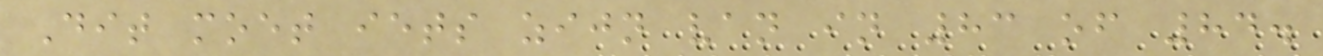Dit moet iets zijn van in 83 of 84.
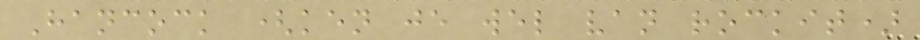Hancock (ken je wel van rockit)
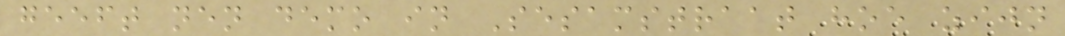geeft nen demo in Sesamstraat hoe zijn
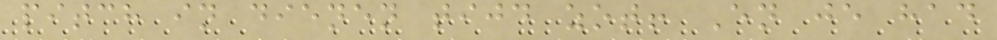pitch in dienen tijd zot! En je had
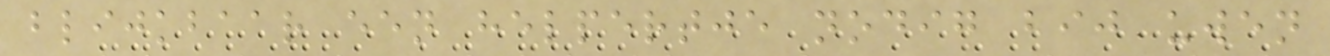blijkbaar een helpertje nodig bij uwen
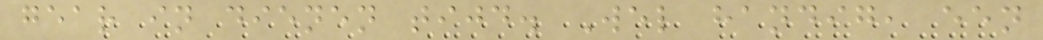gear in dienen tijd. Wel handig, een
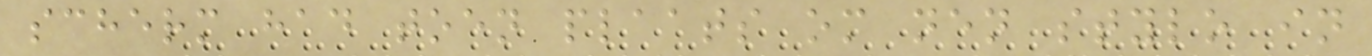scherm had toen plaats om nen stylo in
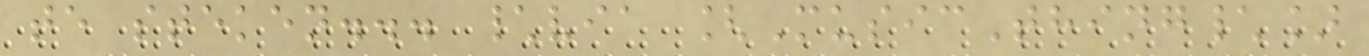te steken... \via [MusicThing\]
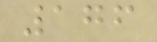176
